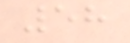58
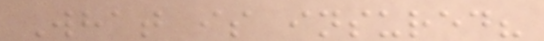What is insured?
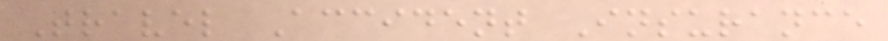Travel Accident Insurance
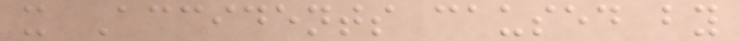x Accidents caused by
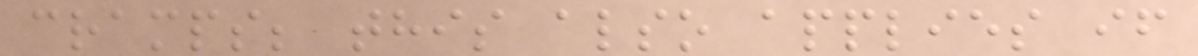cramps; this also applies if
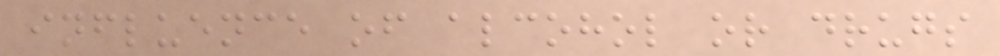influence of alcohol or drugs
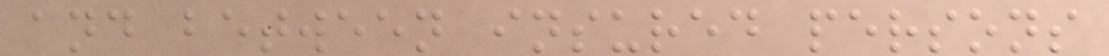and between insured persons
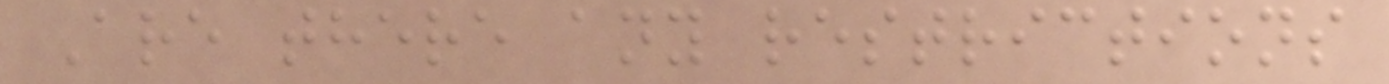Are there any restrictions
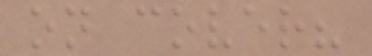on cover?
